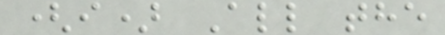(i) All the
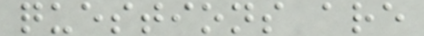questions are
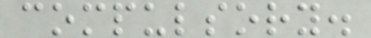compulsory.
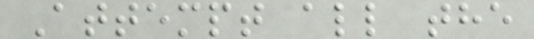Attempt all the
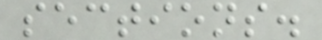sections.
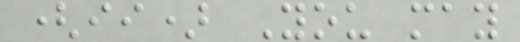(ii) You may
